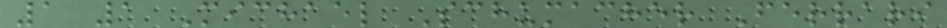1 1 Michael Schumacher Ferrari
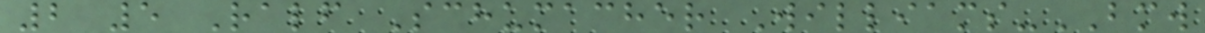2 5 Ralf Schumacher Williams-BMW
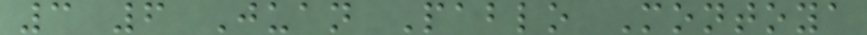3 6 Juan Pablo Montoya
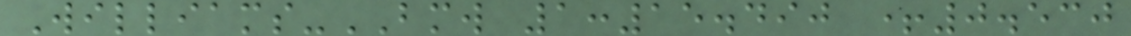Williams-BMW 1:15.490 +0.530
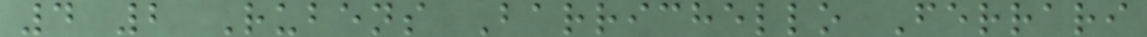4 2 Rubens Barrichello Ferrari
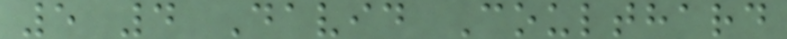5 4 David Coulthard
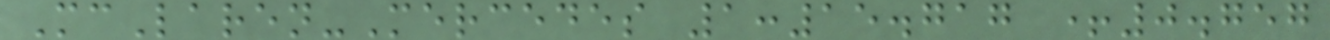McLaren-Mercedes 1:15.717 +0.757
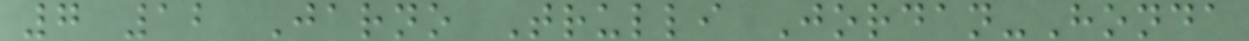7 12 Jarno Trulli Jordan-Honda
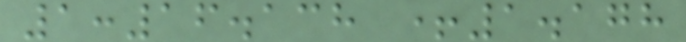1:16.138 +1.178
